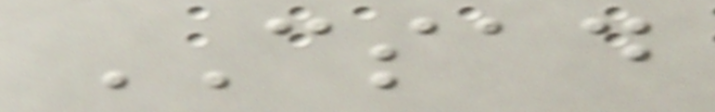CSAD
